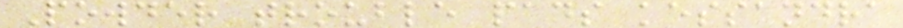Powder trouble pads kessandra
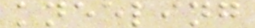kneeling
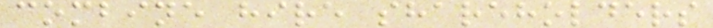combine hire shareholders
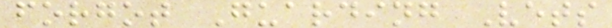forgot Guarding Vets
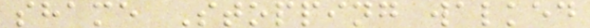shame Stopping walked
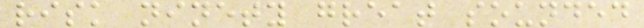risk ninety great sounded
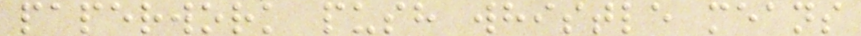paperwork push whistle means
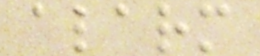alarm
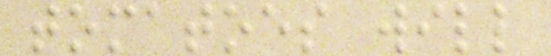tomatoes will
